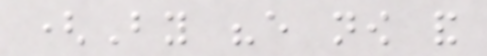(By "every now and
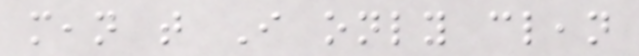mean that I only clean
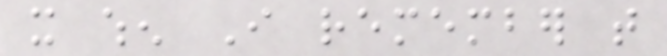it when I remember that
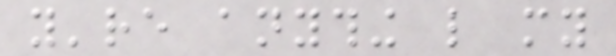you're anything like my
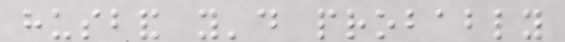husband you'd probably
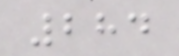284
